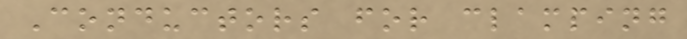Conductors for clamping
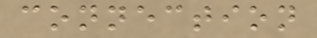connection
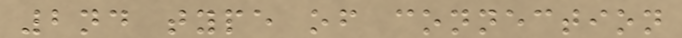2nd type of connection
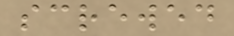screwed
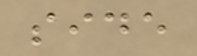side
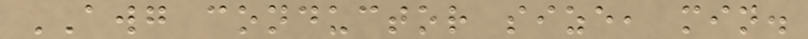AWG conductor size, min.
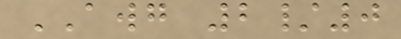AWG 2/0
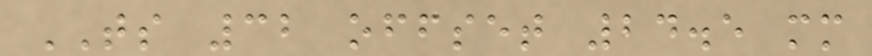TS 32 offset 24.5 mm
